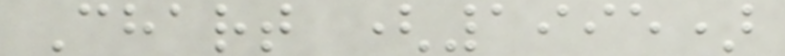Chart (1995)
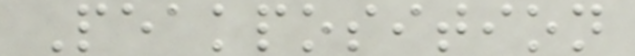Peakposition
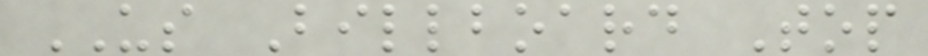US Billboard Top
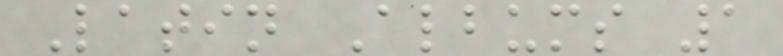Latin Albums 1
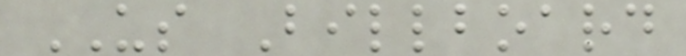US Billboard
